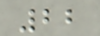22
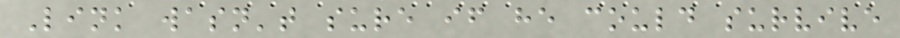Link wasn't sure if he could survive
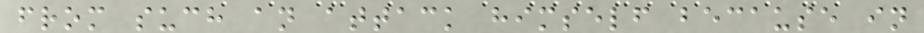from such an attack himself because in
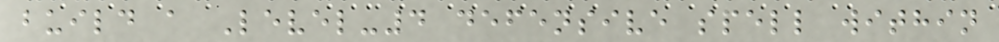build a Level-4 defensive spell within
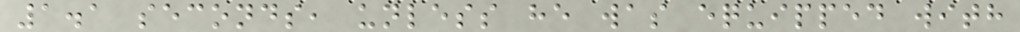1.1 seconds, unless he was equipped with
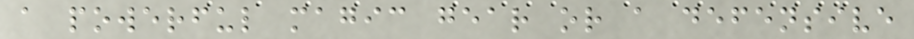a powerful magic gear or a defensive
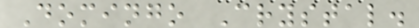Domingo Crystal.
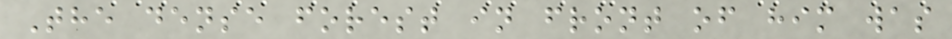The dense forest in front of him was
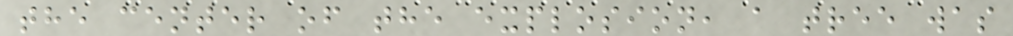the center of the explosion, a tree was
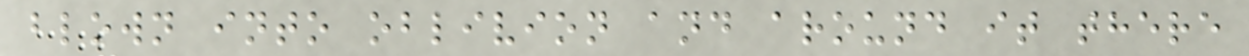blown into oblivion and around it there
